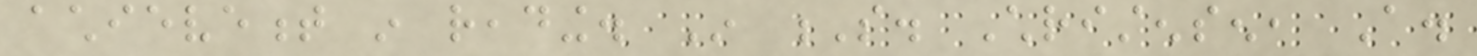achievement in reading. In S. Christensen, A.
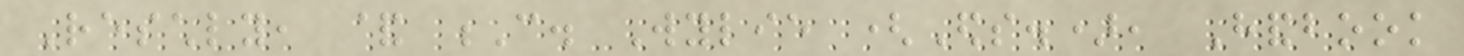Reschly, & C. Wylie (Eds.), Handbook
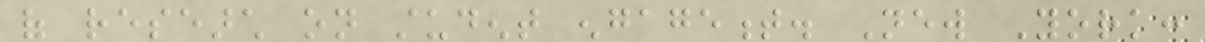of research on student engagement. New York:
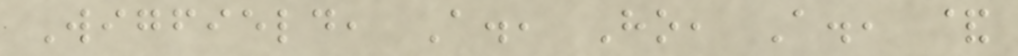Wigfield, A., Ho, A., &
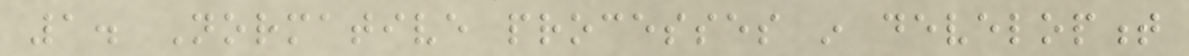1. Normative processes in development
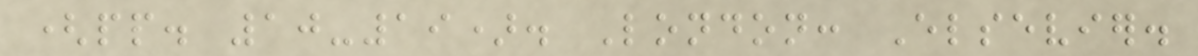(pp. 10-19). London: Elsevier.
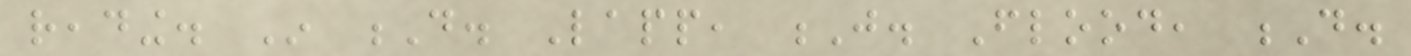reading. In D. Lapp, J. Flood, D.
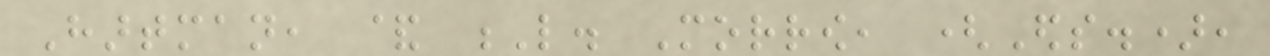Hartman, & L. Morrow, (Eds.),
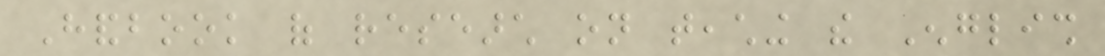Handbook of research on teaching the English
